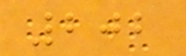202
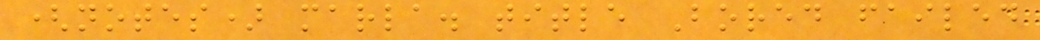(notes) marla. title Bored failed
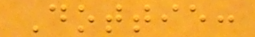Dottie:
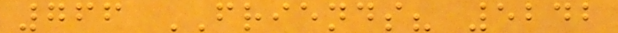766 FRIENDS? 5242
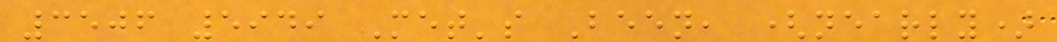3506 5949 Met's Been, (nearly)
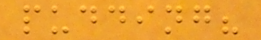pudding?
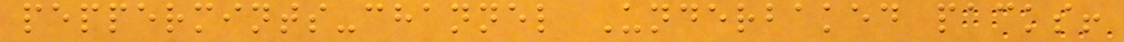peppermints-channel Underbaked packs!
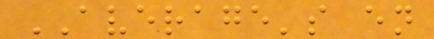AVERAGE's en
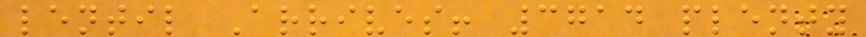lentil Arrives! 3714 plenty
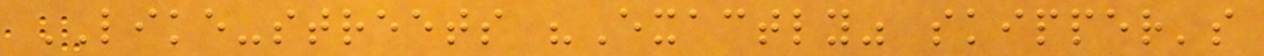LIKE-streets "Exactly" skipper's
